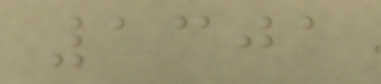1301
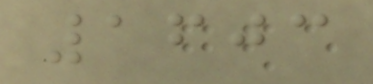1603
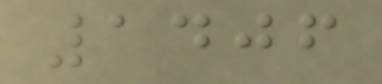1406
